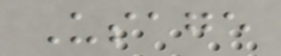Usage
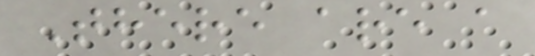There are a
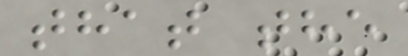that the
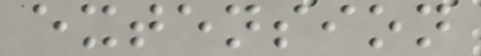extension
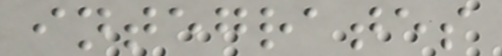integrates
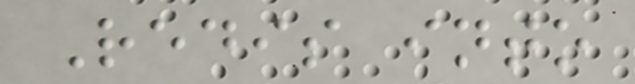Redis into
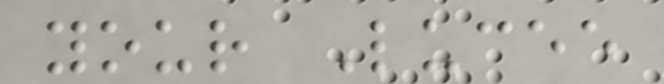your Lucee
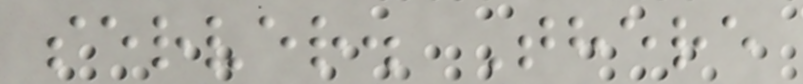server. There
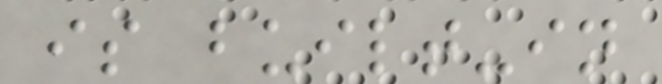is built-in
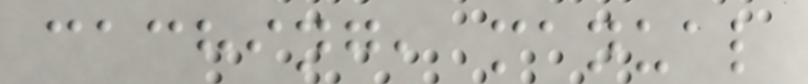caching, manual
